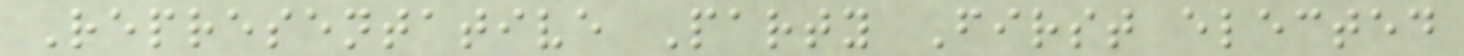Representative Party First elected
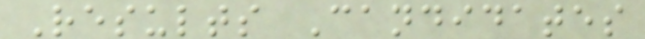Results Candidates
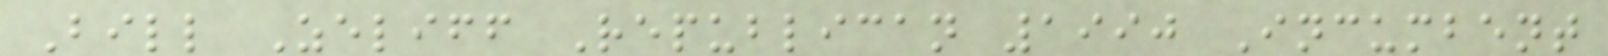Bill Zeliff Republican 1990 Incumbent
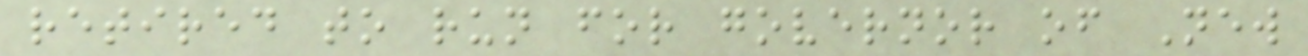retired to run for governor of New
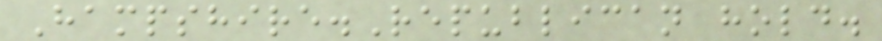Hampshire.Republican hold.
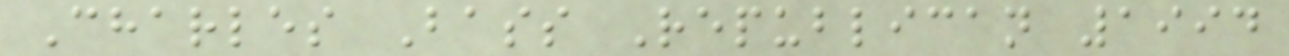Charles Bass Republican 1994
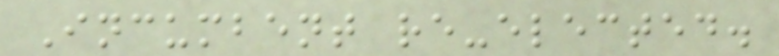Incumbent re-elected.
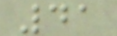41
